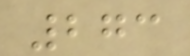273
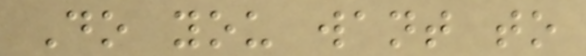Do you want to
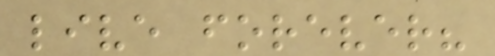live forever?
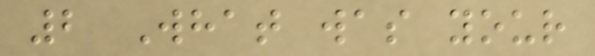2 What was your
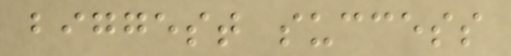biggest success
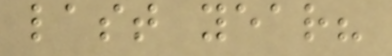last year?
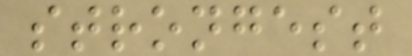strongest
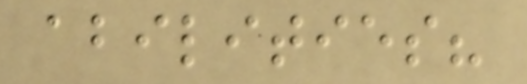abilities?
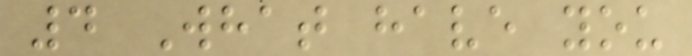4 What have you
